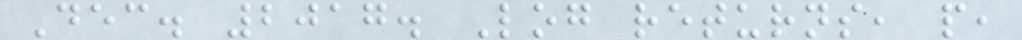Dec. 2017. Log returns, p,
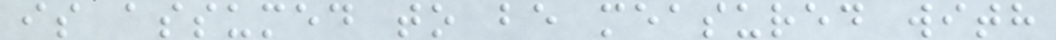is assumed to be measured with
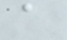a
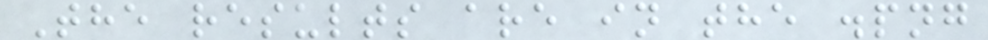The results are in the .png
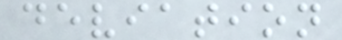deviation
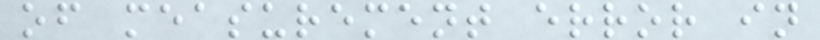of measurement error in
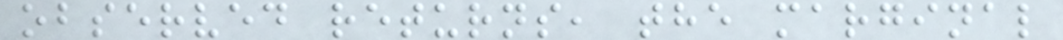observed returns, the marginal
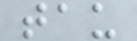tau
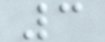3
